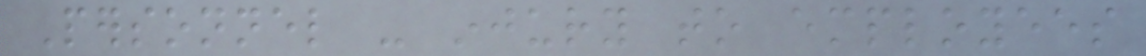Personnel - injury to employees
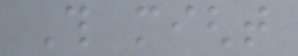This might
